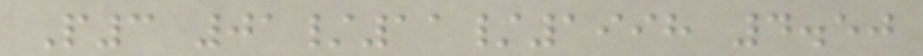P3 01/11/1998 4.50
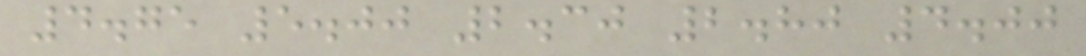4.75 5.00 2.30 2.80 4.00
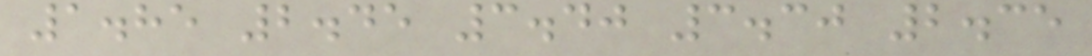1.85 2.45 3.40 3.30 2.35
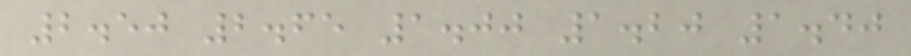2.50 2.65 1.00 1.20 1.40
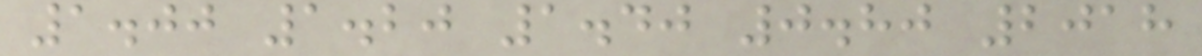1.00 1.20 1.40 0.80 2018
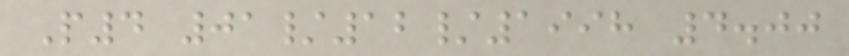P4 01/12/1998 4.00
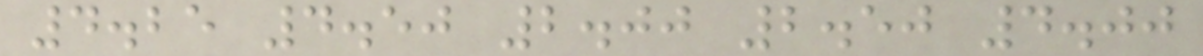4.25 4.50 2.00 2.50 4.00
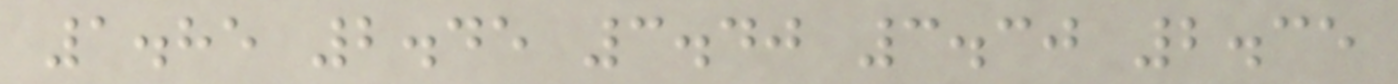1.85 2.45 3.40 3.30 2.35
